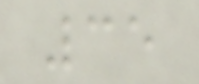35
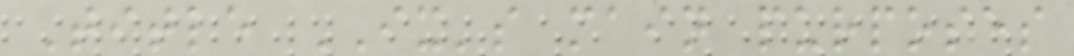Title IX's main purposes
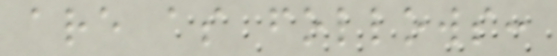are as follows:
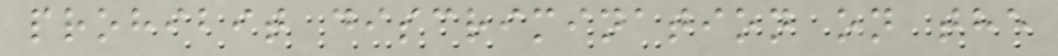prohibit discrimination on the
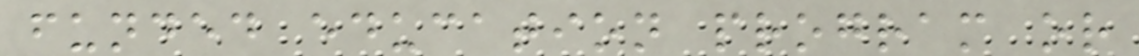funded education program or
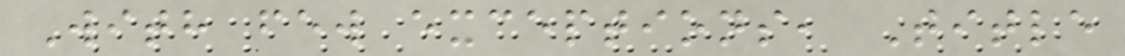With few exceptions, Title
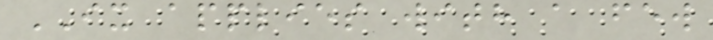IX applies with a few
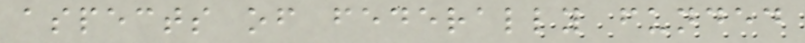aspects of federally funded
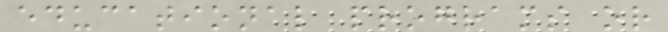educational programs or
